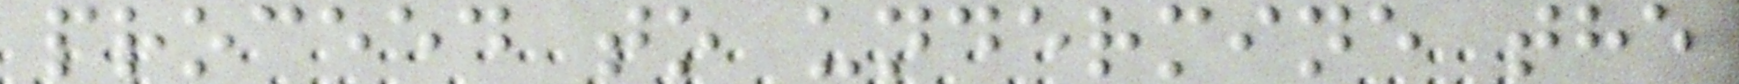proceed to undermine the
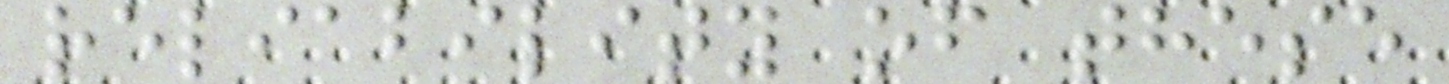reliability of these
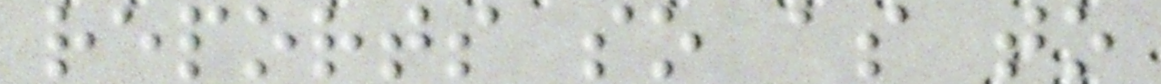reports so as to
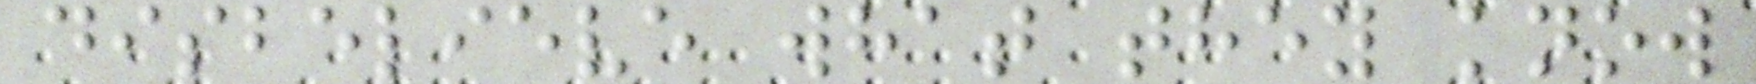disbelieve what they know
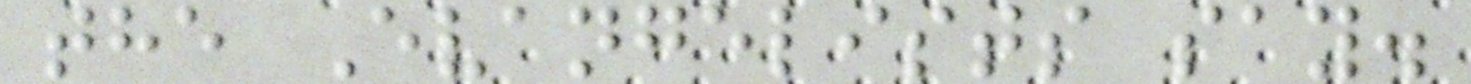the Evangelists say.
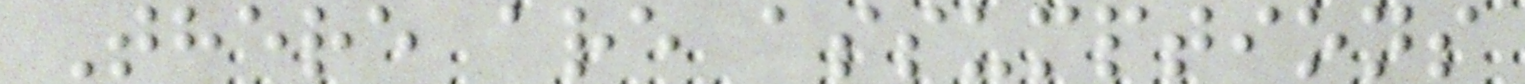There are assumptions
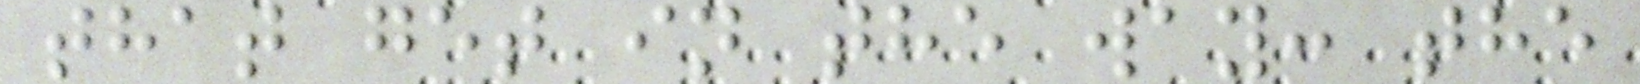that get in the way: the
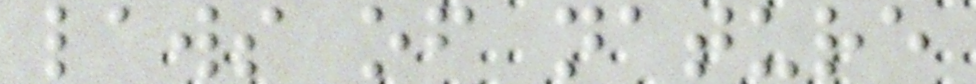laws of nature
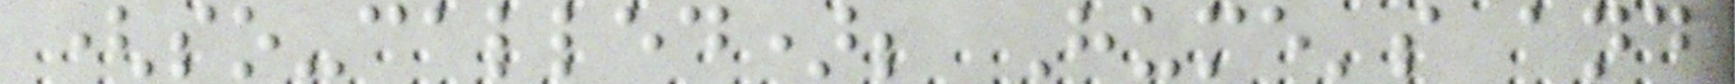(so-called); Hume's and
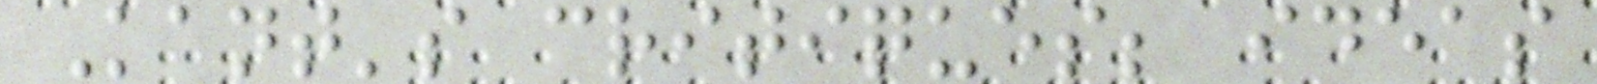Kant's critiques; ideas
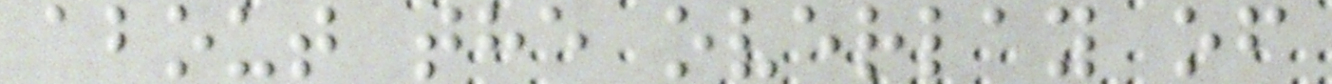about the overlay of
